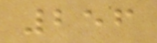256
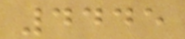4445
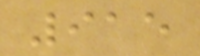915
